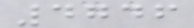4746
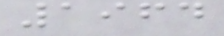1964
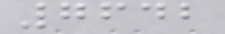7642
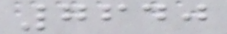7640
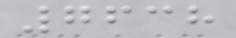7638
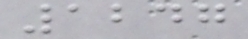1247
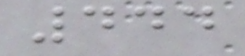444
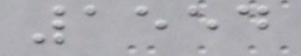1554
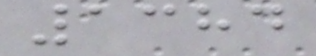1384
